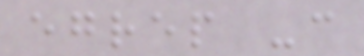egrep -c
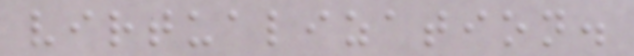virtualization.
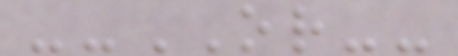--OR--
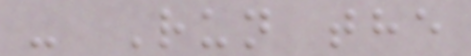- Run the
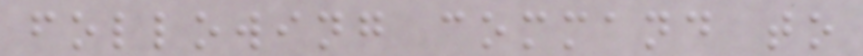following command to
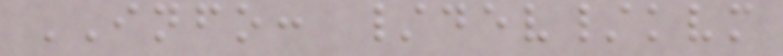INFO: /dev/kvm
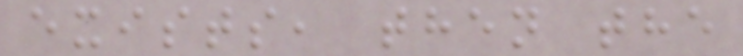exists, then the
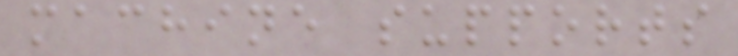machine supports
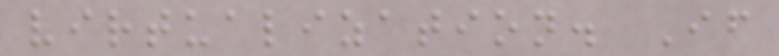virtualization. If
